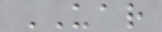UAR
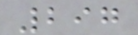297
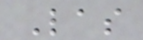Las
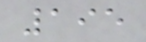195
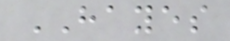HAYES
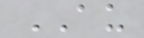AU
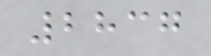2837
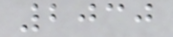2030
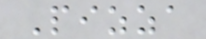Pizza
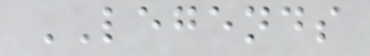LEGENDS
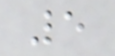5
